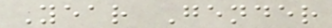Year Gender
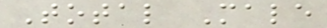Total Male
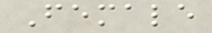Female
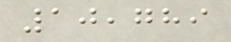10,789
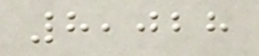8,028
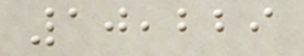10,229
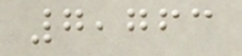7,763
